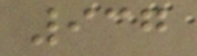937
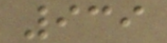939
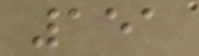151
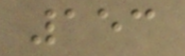153
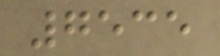7535
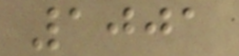1001
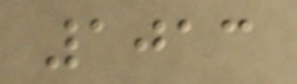1013
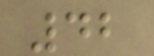42
